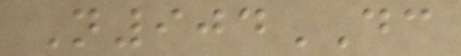N904DC
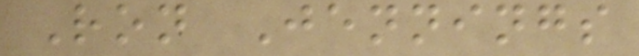Ron Jennings
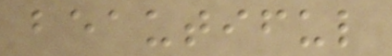beautiful
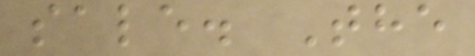sale. The
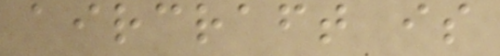aircraft is
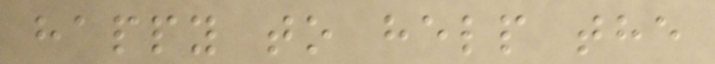happy to help the
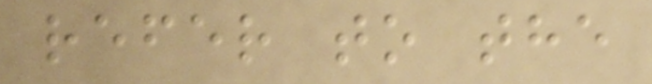refer to the
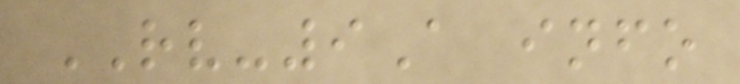RV-9A info
